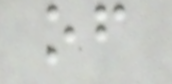of
